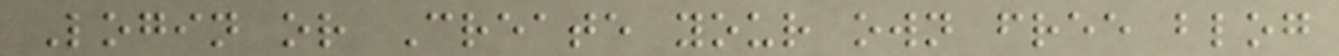Login or Create your own free blog
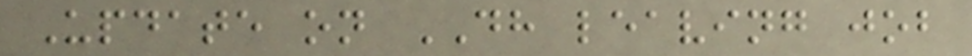Update on DH leaving job
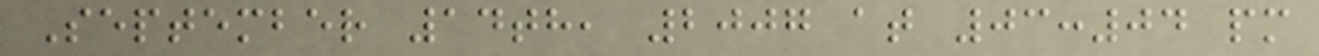September 14th, 2007 at 03:04 pm
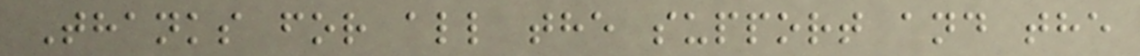Thanks for all the support and the
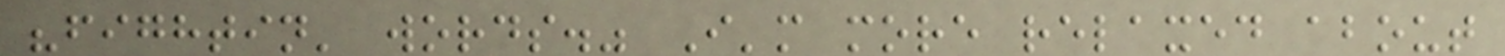"fightin' words." I'm more relaxed about
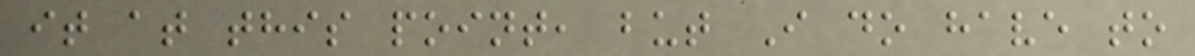it at this point, but I do have to
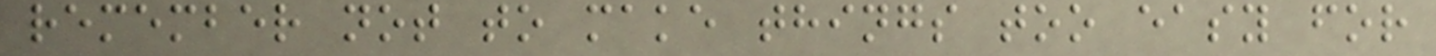remember not to make things too easy for
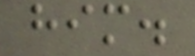him.
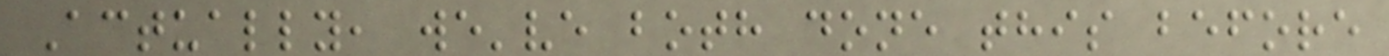Actually, we've both done this before
